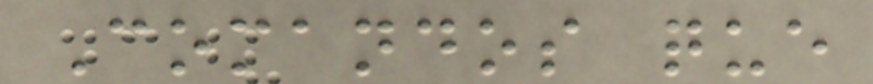Comandos que
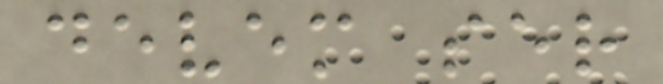devem ser
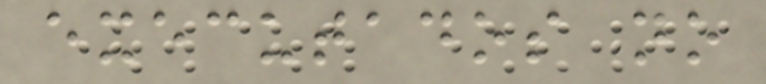executados no
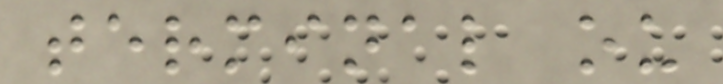terminal ou
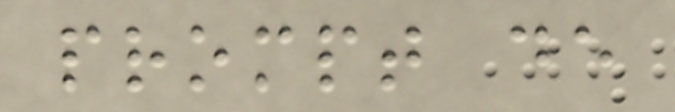prompt de
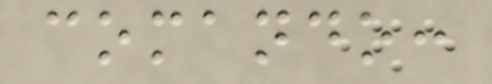comando:
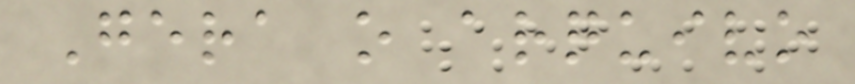Gera o arquivo
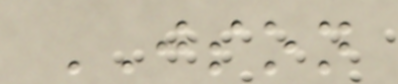JSON
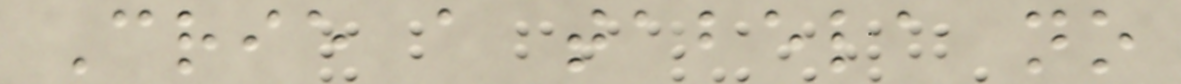Crie a tabela no
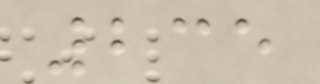235
